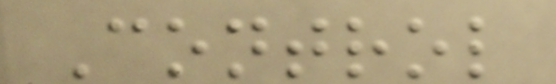Control
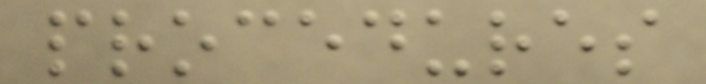procedures
